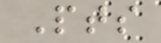Pts
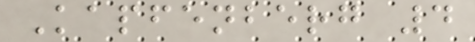Kapfenberg 4
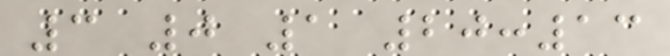3 0 1 20:13
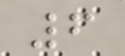6
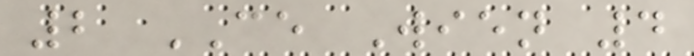2 CE Wien 4
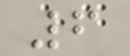6
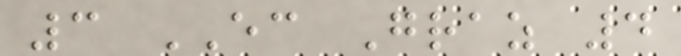3 EC Graz 4
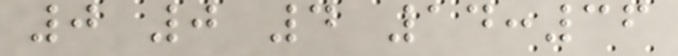0 0 4 14:36
